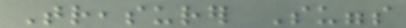Treasurer Suggs
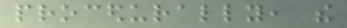procedurally, the
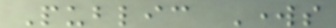Public Works
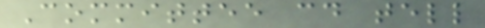Committee could tell
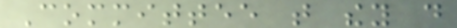Committee that they do
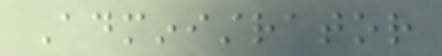Administrator
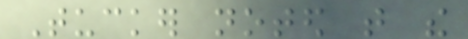Tucker noted that the
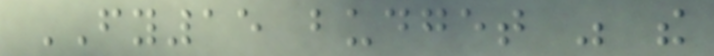FY15 budget was the
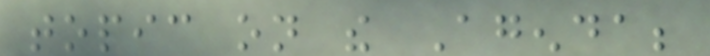topic on the Agenda;
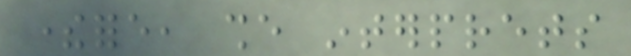therefore, she interprets
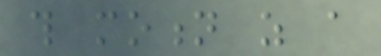this motion as a
